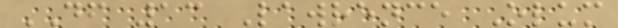DF 13 Lawrence Olum
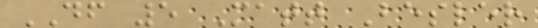DF 5 Matt Besler
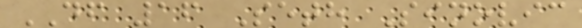DF 16 Seth Sinovic
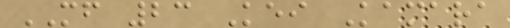MF 23 Kei Kamara
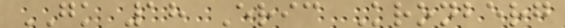GK 18 Eric Kronberg
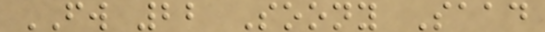FW 22 Soony Saad
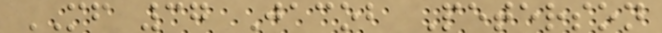MF 37 Jacob Peterson
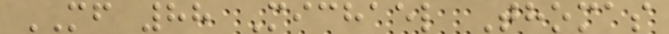MF 88 Michael Thomas
